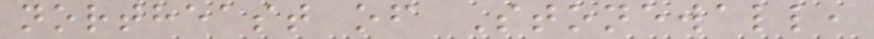northeast of Stonewall,
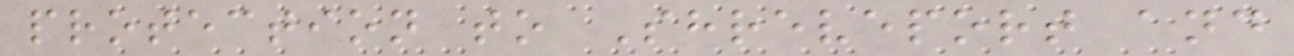protection to Shreveport and
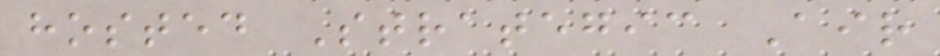hosted Strategic Air
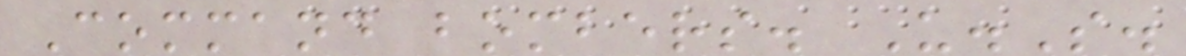Command bombers. U.S.
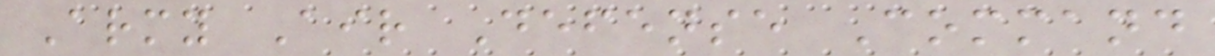Army Air Defense Command
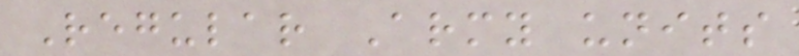Regular Army units
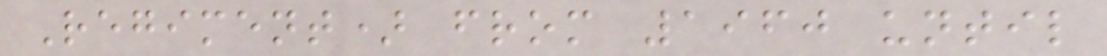Regiment) from 1960 until
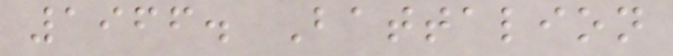1966. Battalion
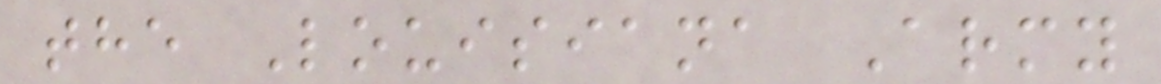the Louisiana Army
